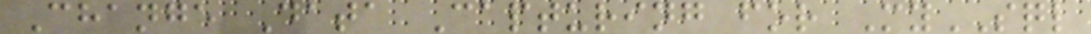Change Data Capturing for MySQL
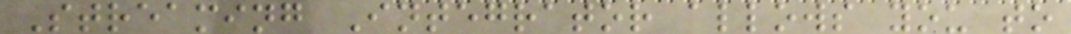Streaming Integrator allows you to
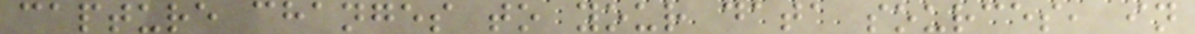capture changes to your data sources, in
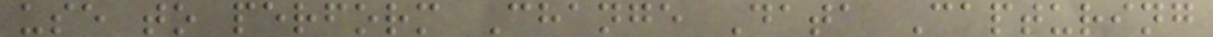use to perform Change Data Capturing
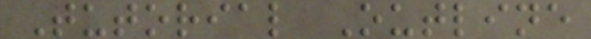Tutorial Outline
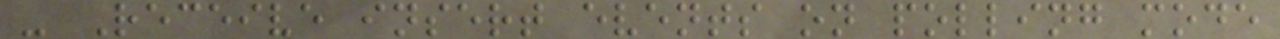- Receive insert events on polling mode
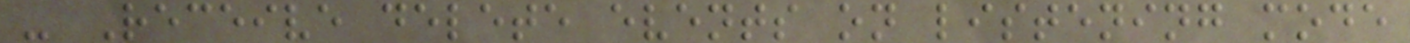- Receive delete events on listening mode
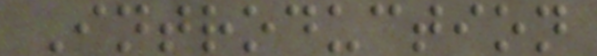Introduction
